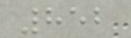852
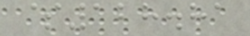$128.81
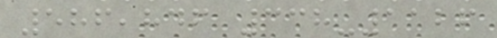586,846 338-1126
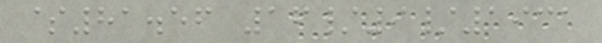$81.56 16/9/1931
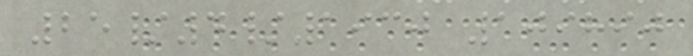25/4/1930 109890
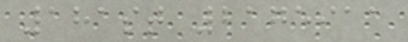181st 2175911
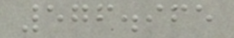576.965
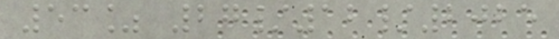53% 27/12/2025
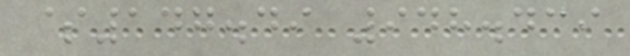$147.49 948.439
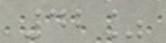42%
